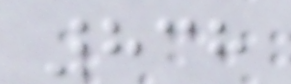838
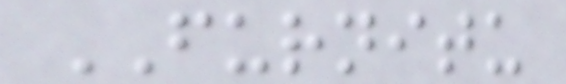FURNITU
